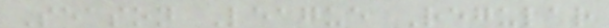Season League Regular
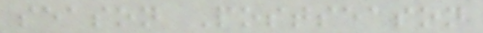season Postseason
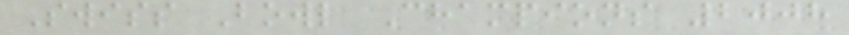Swiss Bowl Champions 2008
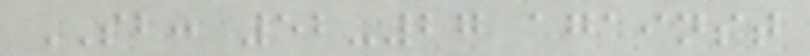SB: 52-27 against
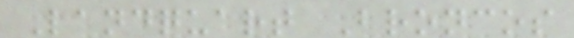Landquart Broncos
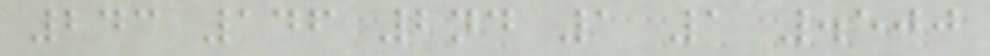243 146 2nd 1 1 .500
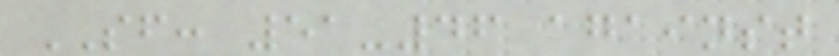SF: 51-46 against
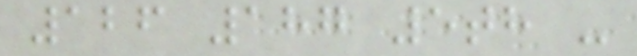126 187 5th -
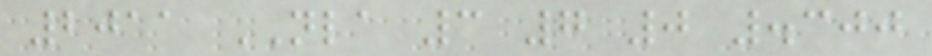2011 NLA 3 7 0 .300
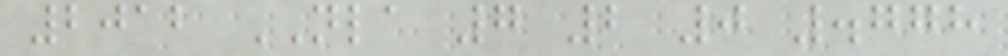2012 NLA 7 2 0 .778
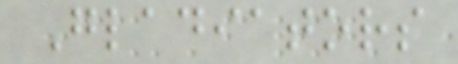Gladiators
